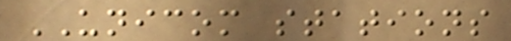UNICOM stations
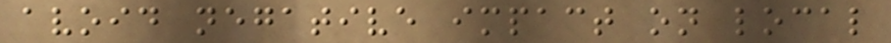avoid negative impact on local
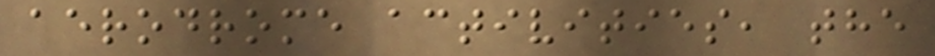aerodrome activities, the
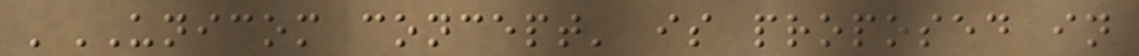'UNICOM concept' is proposed in
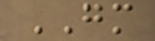GM
